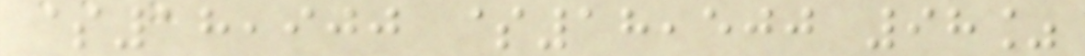$18,900 $18,500 98%
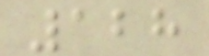128
